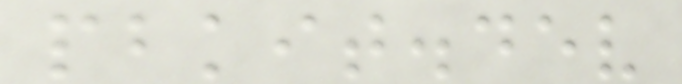pbkit.dev
